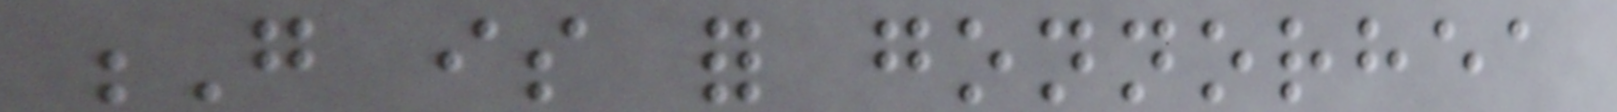G is for gonnorhea
